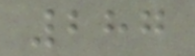287
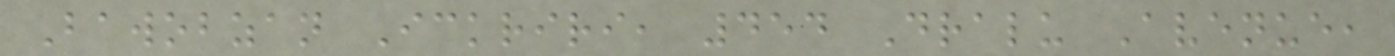Bawobzan Ickriri, 454 Dralu Avenue,
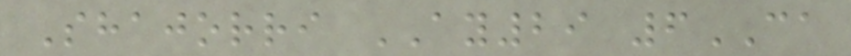Shajorri AY29 6CA
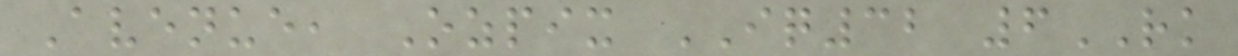Avenue, Ozpix IQ32 6RK
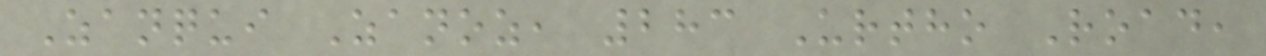Zanqui Zanoz, 283 Urtho Road,
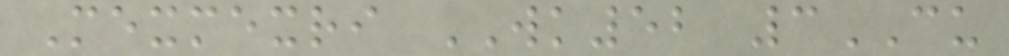Mexmexri WK52 3CU
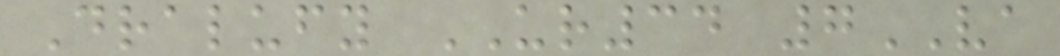Dralufy UR34 7VA
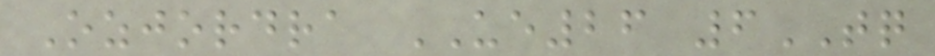Ozjordra UE26 6TQ
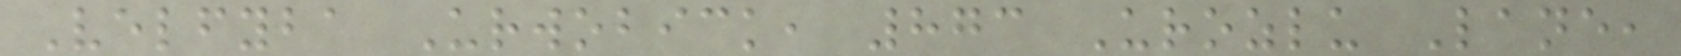Velfyba Urwobick, 873 Urozlu Lane,
